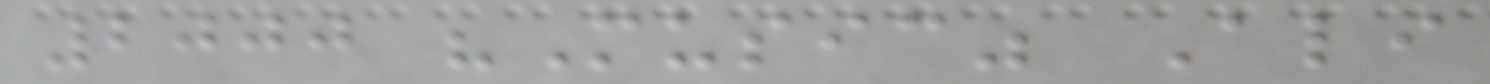2000 "Music" Ali
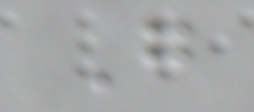G
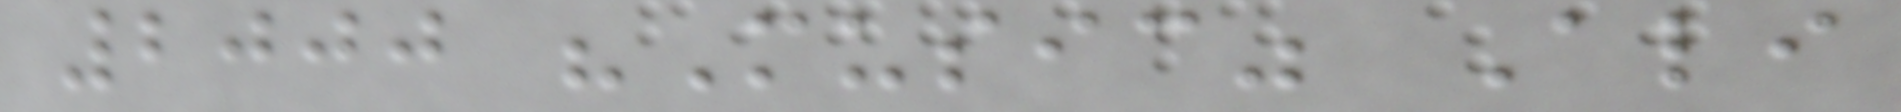2000 "Music" Ali
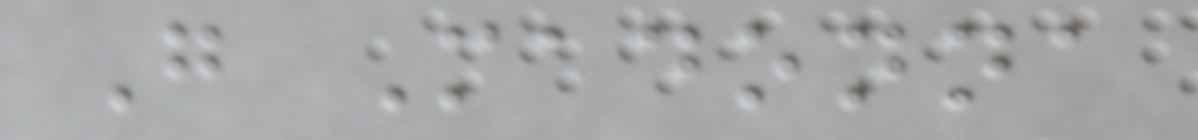G Madonna
